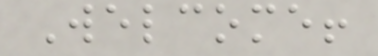Welcome!
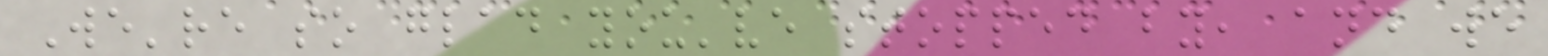We're so glad you've stopped by, and we
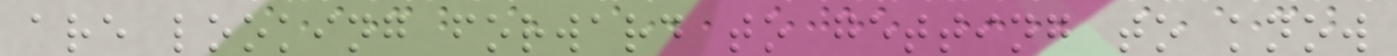are looking forward to getting to know
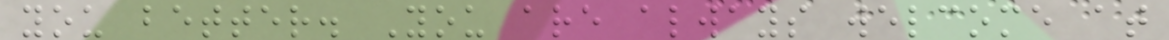you better. You are always welcome at
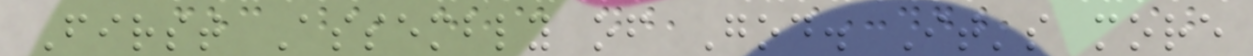First Assembly of God. It's more
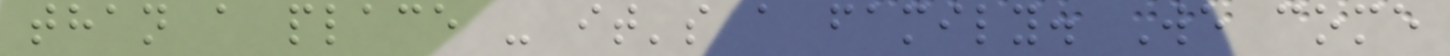than a place - it's a family. We come
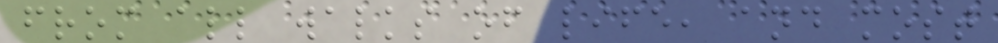from all walks of life, and most
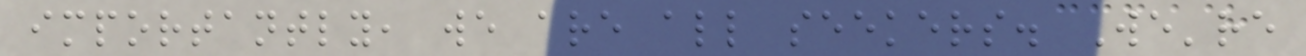importantly, we are all seekers. We're
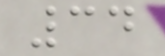34
